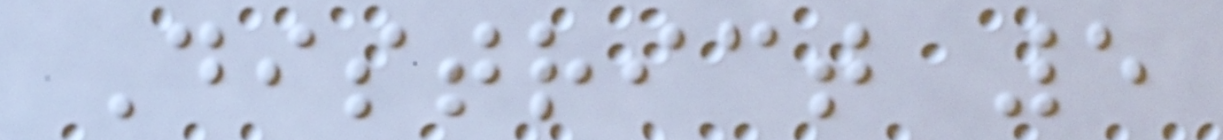District 5
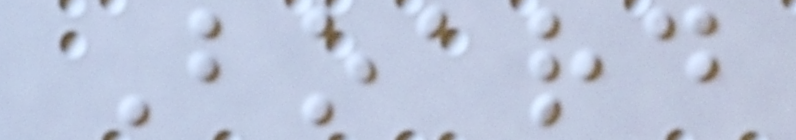Board
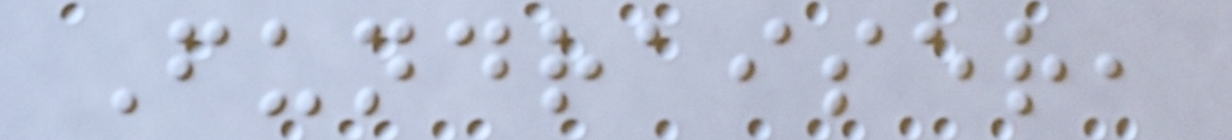Fundraiser,
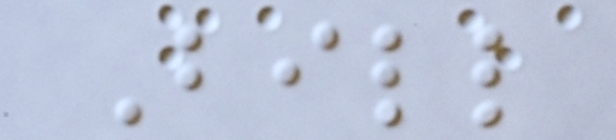Bill
